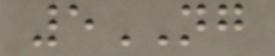5NG
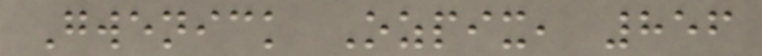Gwenick Ozpix, 856
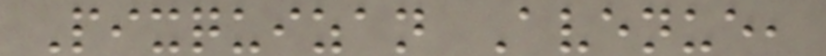Pixquizan Avenue,
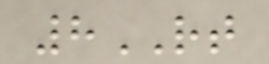8RT
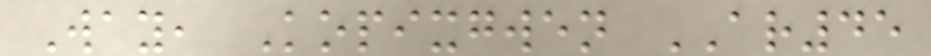Way, Kopixgwen AR45
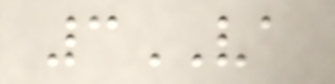3VA
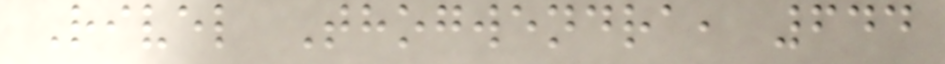Rivel Thogwendra, 644
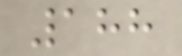188
